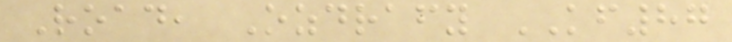Road, Ozdrafy KF87
